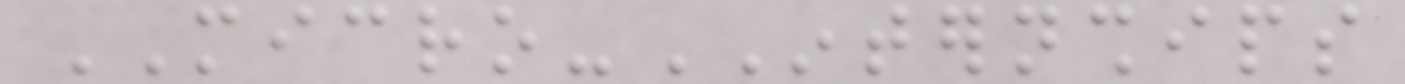MICRO-INTERNSHIPS
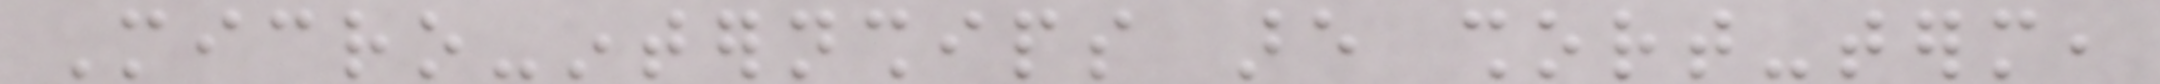Micro-internships are short-term,
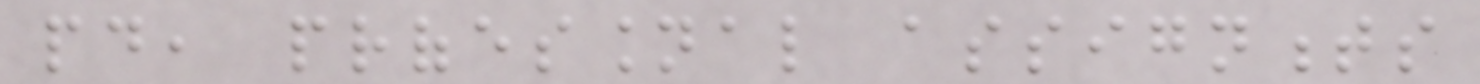paid, professional assignments
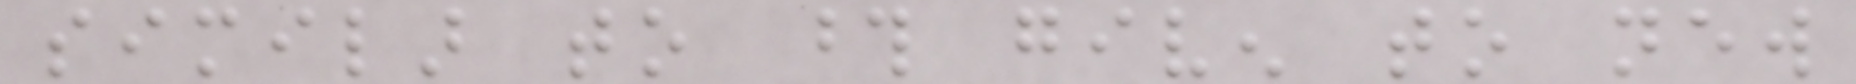similar to those given to new
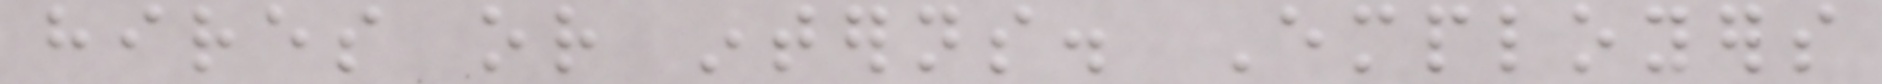hires or interns. Employers
